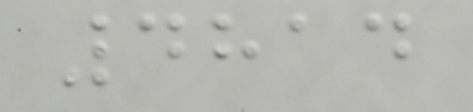4814
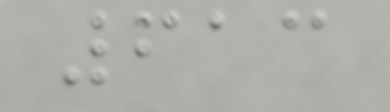613
